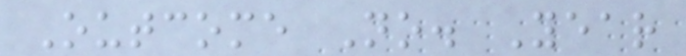Outcome No. Year
